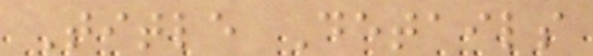Title Details
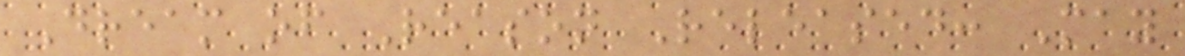Dream of Reason Released: May
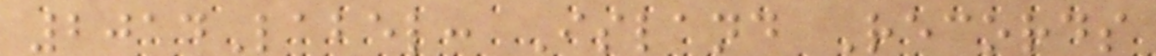2014Label: Island Records
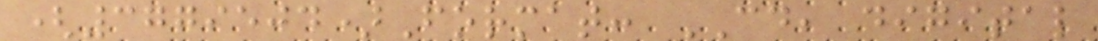(3779504)Format: CD, digital
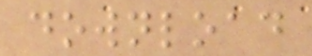download
